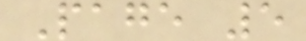Page 5
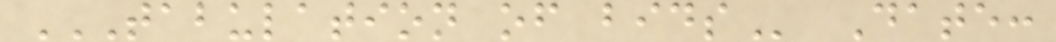TABULATION OF BIDS Date:
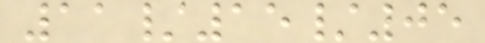11/15/05
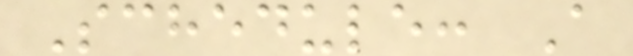Schedule: A
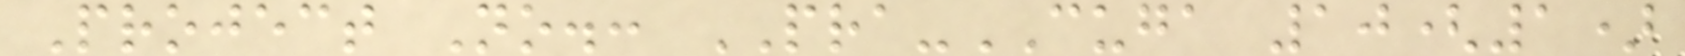Project No.: PRA-CUGA 10(1)
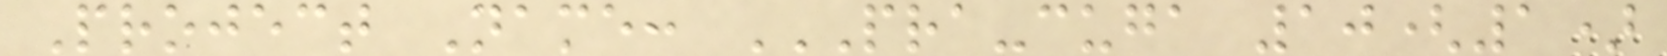Project Name: PRA-CUGA 10(1)
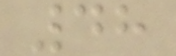48
